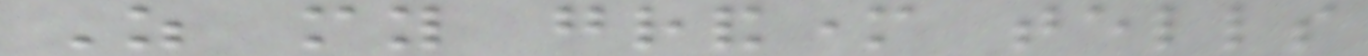As my grandmother tells
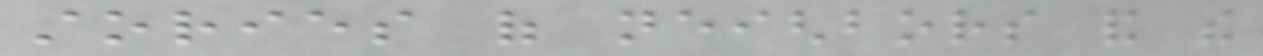stories of neighbors and the
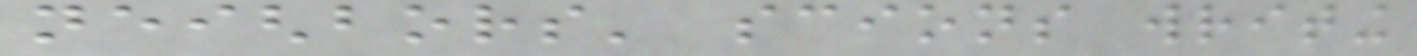neighbors' scions writing
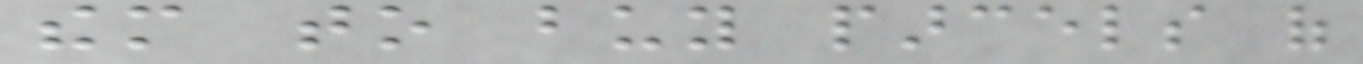them to buy parcels of
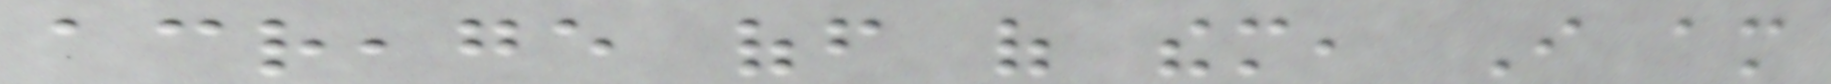acreage off of them, I am
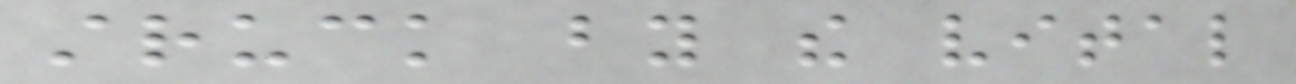struck by the vital
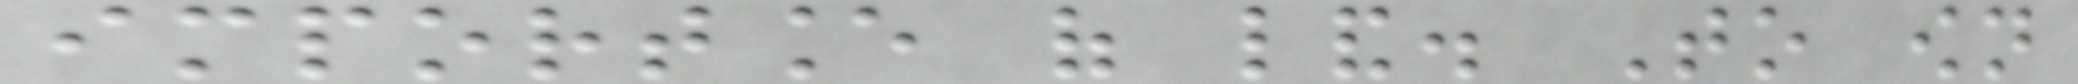importance of land. To own
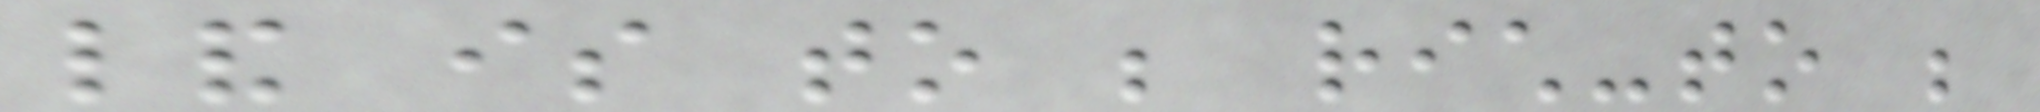land is to be rich-to be
